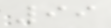99
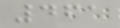461
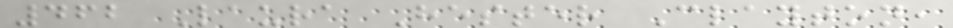462 Laura Hester Clayton,
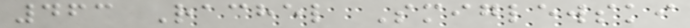463 Rachel Smiglewski
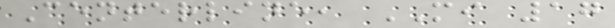Centerline, MI 17
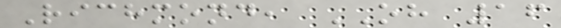Richmond, OH 16
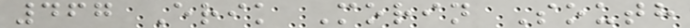467 Erik Morin South
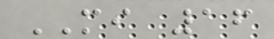MI 16
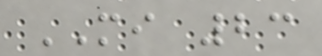MI 23
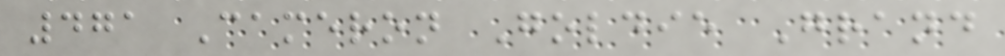471 Cameron Goldie Grand
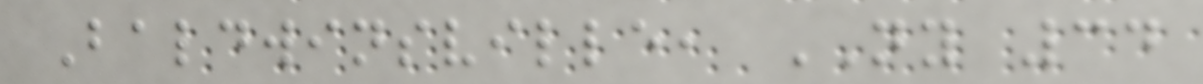Baldwinsville, NY 34
